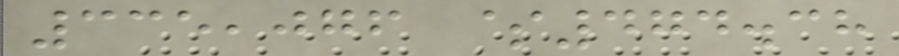335,076 $474.38
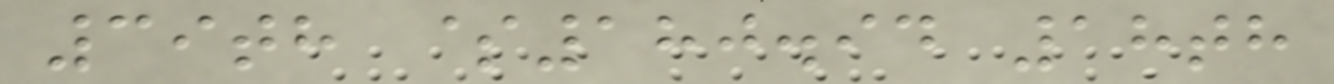39th $180.94 18th
